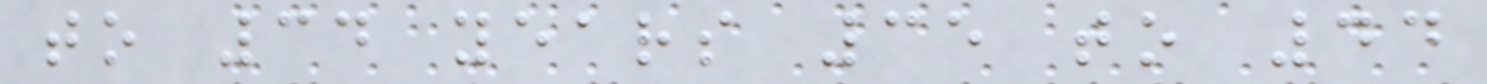to 34 years 35 to 44
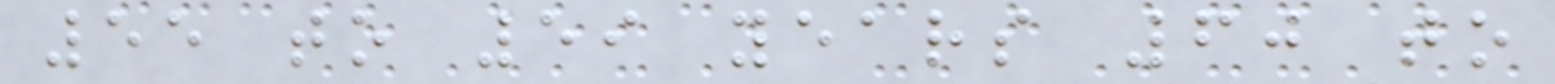55 to 59 years 60 to
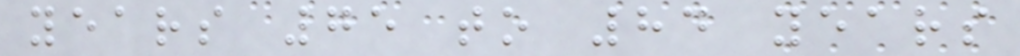years 75 to 84 years
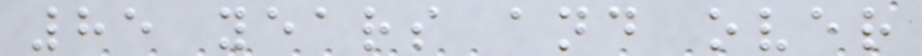85 years and over
